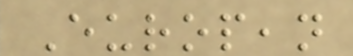European
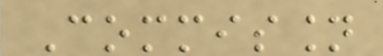Commission
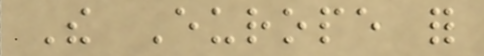The Europe for
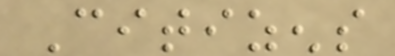Citizens
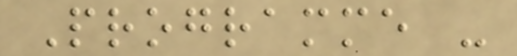Programme -
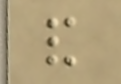and
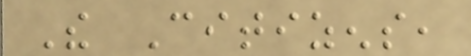The Citizens,
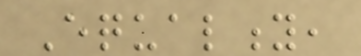Equality,
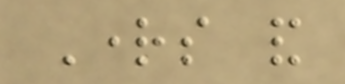Rights and
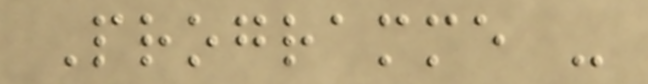Programme -
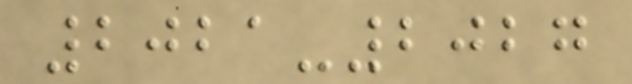2021-2027
